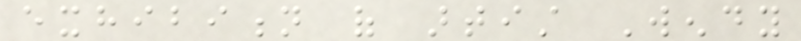exhibition of artist Wendy
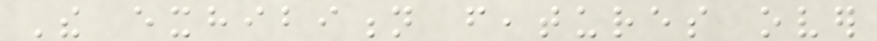The exhibition features over
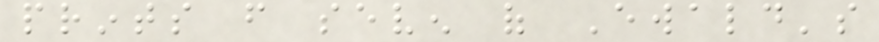prints from seven of Ewald's
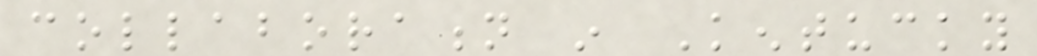collaboration in Kentucky
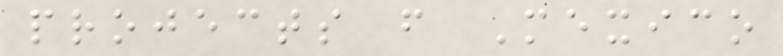projects from Mexico
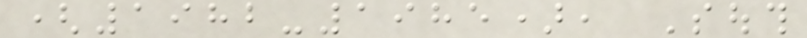(1982-1985), South
